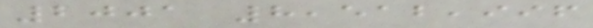2001 8,512,996
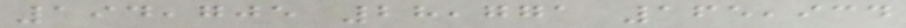194,705 28,771 165,934
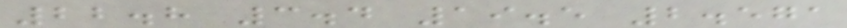22.8 3.4 19.5 2.571
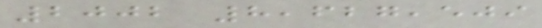2002 8,627,509
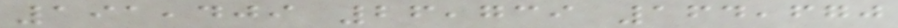191,409 26,739 164,670
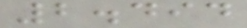2.494
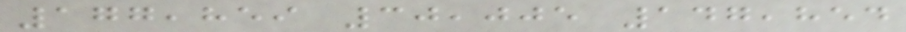177,859 30,005 147,854
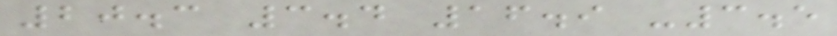20.3 3.4 16.9 -3.5
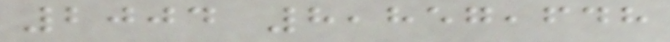2004 8,857,648
